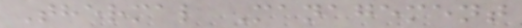Thermal Management
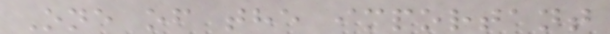One of the important
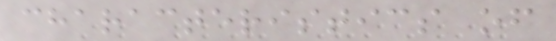characteristics of
